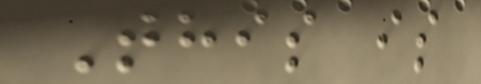This is
